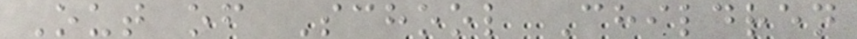Out of School Children
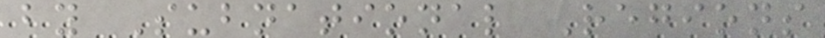by Subnational Regions
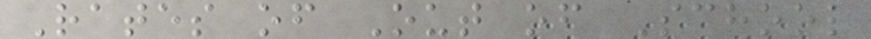Rates of Out of School
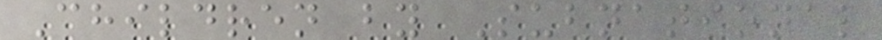Children by Subnational
